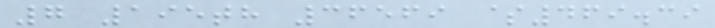7 195th 36569 $469.39
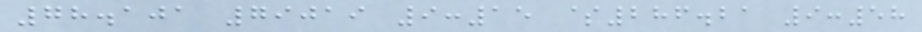78.101 79019 9:15 $286.21 9:58
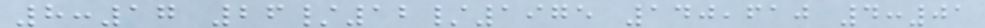8:17 26/12/1975 140,610 4:01
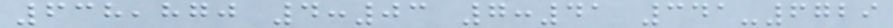638,870 4:03 7:41 341-6729
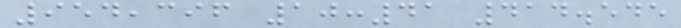954,396 10:41 414.545
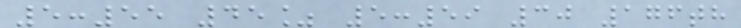5:55 45% 5:59 30 176th
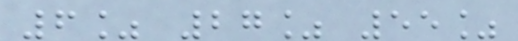6% 27% 55%
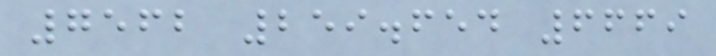7562 259.654 6669
